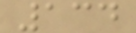134
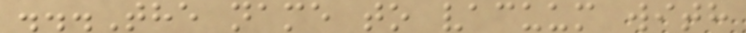...The name to vacuum with
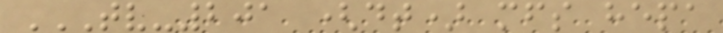TV-201 (DT) MFS HEPA
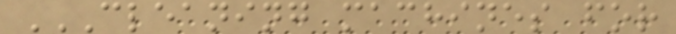CLEANING MACHINES FOR
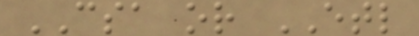CSA or ETL
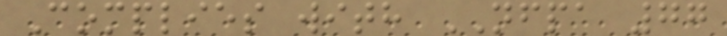Complies with NFPA 77
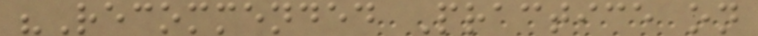"Recommended Practice on
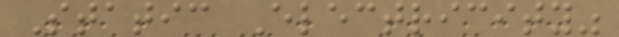Static Electricity"
